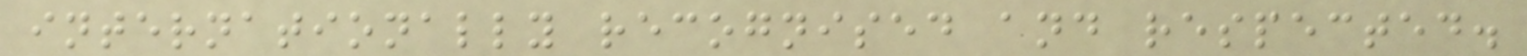internationally recognised and respected.
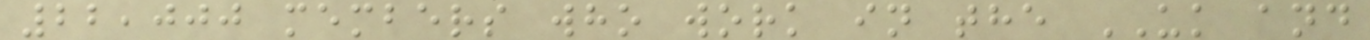22,000 members who work in the UK and
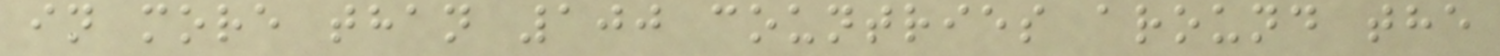in more than 100 countries around the
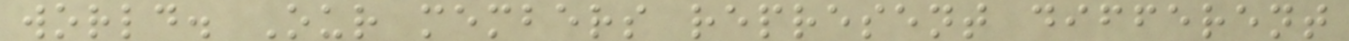world. Our members represent different
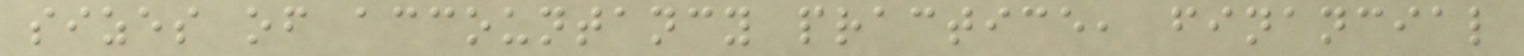sizes of accountancy practice, financial
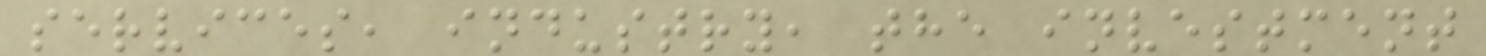services, industry, the investment
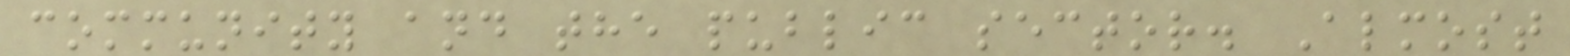community and the public sector. Almost
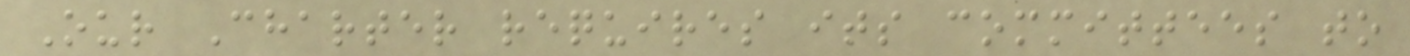Our Charter requires its committees to
